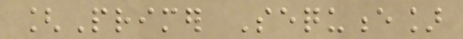[Primer Sequence]
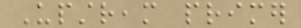Upstream primer
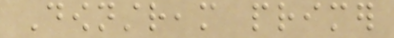Downstream primer
